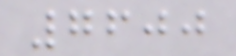7600
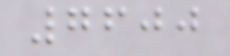7600
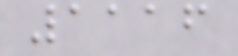1116
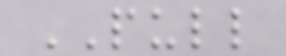PULL
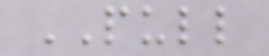PULL
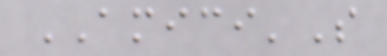AMICI'S
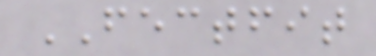FECTFIT
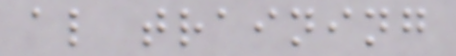al training
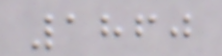1860
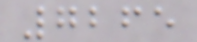7265
